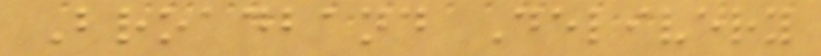Broadband Delivery
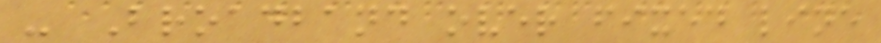- Broadband over fixed line
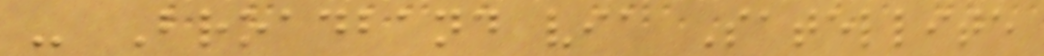- Broadband via Satellite
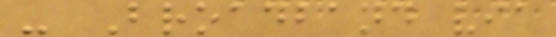- Broadband via
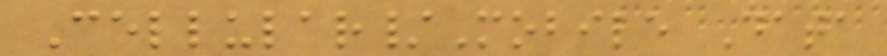Cellular/Mobile Data
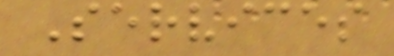Services
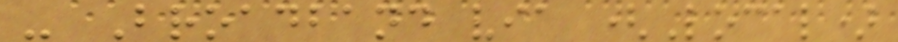- Broadband via (Local)
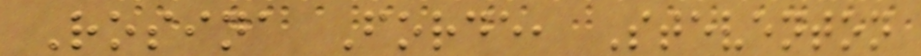Rosina Forde, Steventon
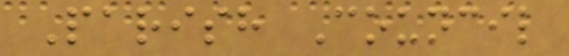Parish Council
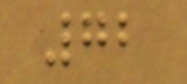72
